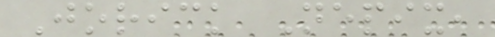Jorick Nepix,
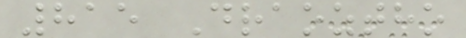815 Draoztho
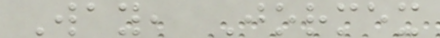Way, Jormex
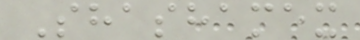Shashamex
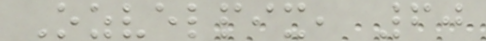Ozvelpix, 60
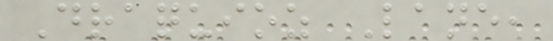Draquioz Lane,
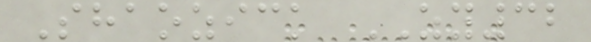Shaozick ZY32
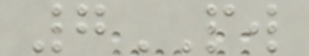7PW
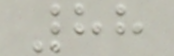88
